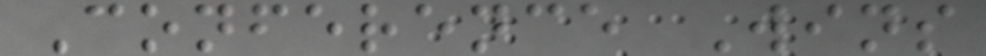Conference Wins
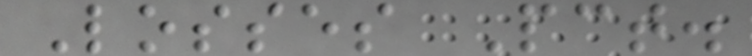Losses Pct.
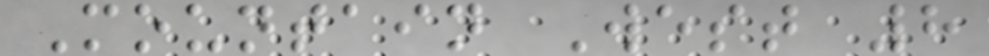Mountain West 8
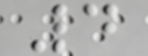4
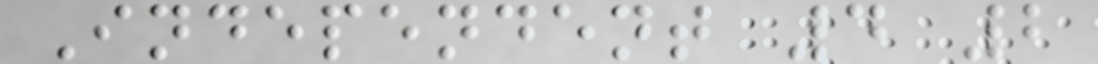Independent 4 2
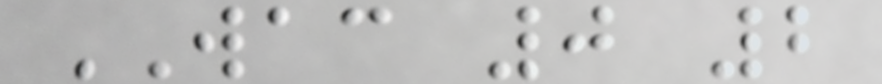WAC 0 2
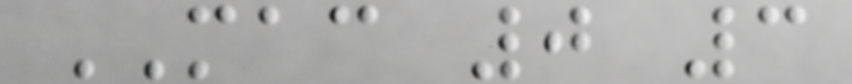MAC 0 3
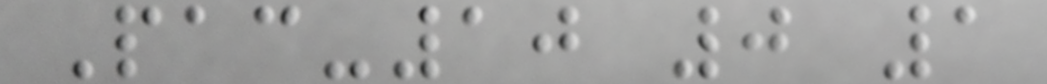Pac-10 0 1
